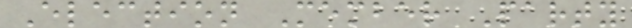Election Member Party
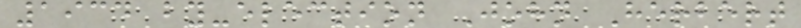1934 by-election John Herbert
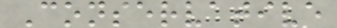Conservative
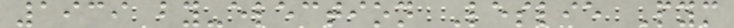1939 by-election Leslie Pym
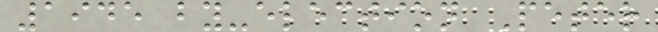1945 by-election Peter
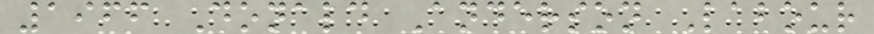1966 Donald Anderson Labour
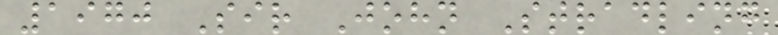1970 Sir John Stradling
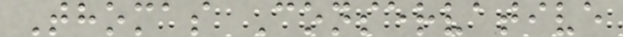Thomas Conservative
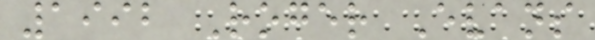1992 Roger Evans
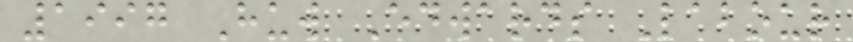1997 Huw Edwards Labour
